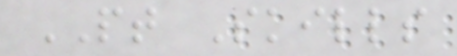PT Skills
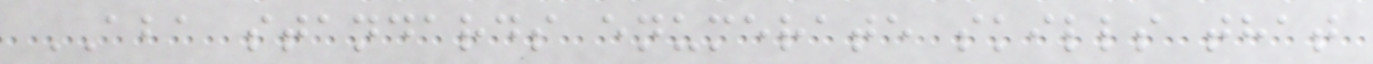ABA standards enumerate skills that
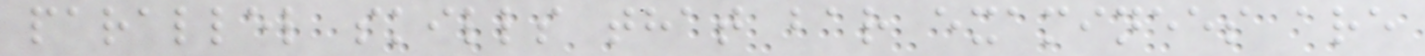parallel skills that bar examinees are
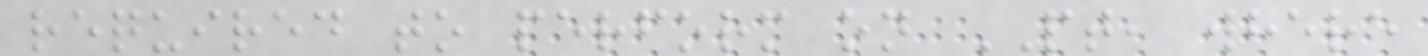required to perform on PT, where
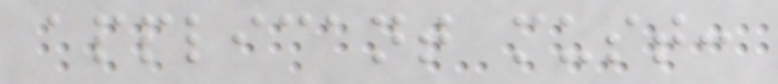applicant must:
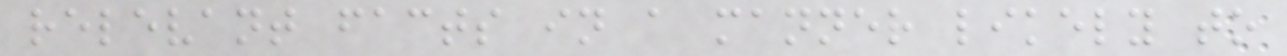relevant facts in a manner likely to
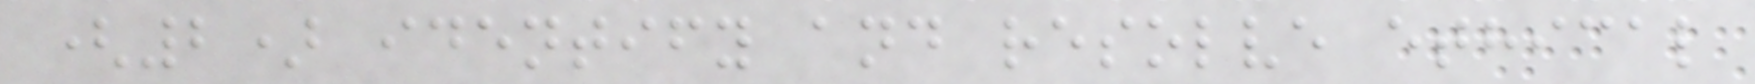(2) identify and resolve ethical
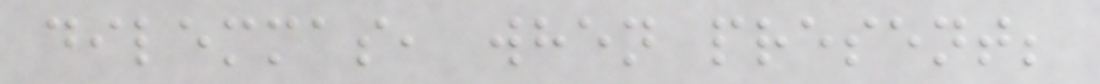dilemmas, when present;
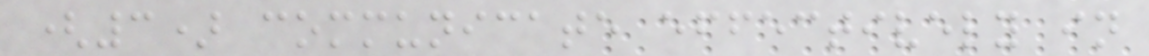(3) communicate effectively in
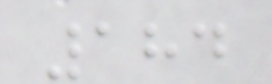184
